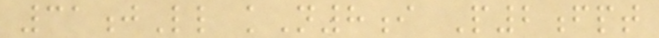31jLl kN8i P2fpt
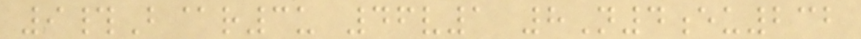9#B@r3u 46v1 8N4eu232
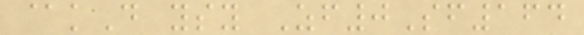@kD ysy Zf0Sf164
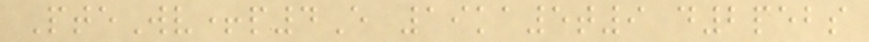PteWv+p4E 19ka5t9 d2pebs
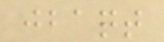jbaqt
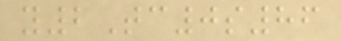y2Tc0s86
